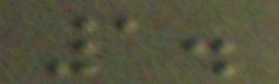1.
